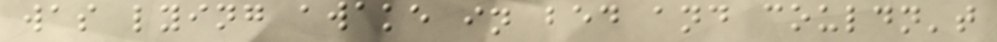was lying awake in bed and couldn't
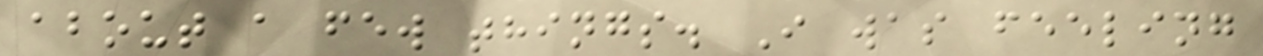about a few things. I was feeling
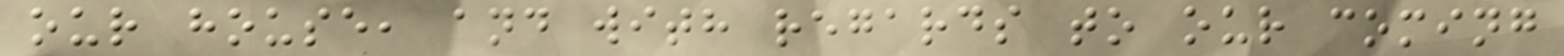our house, and with regards to our coming
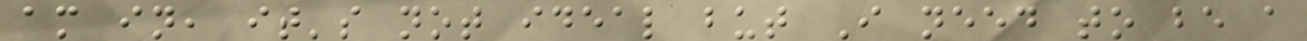am in, it's not ideal but I need to be a
